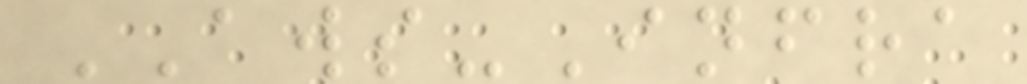AWS-Infra
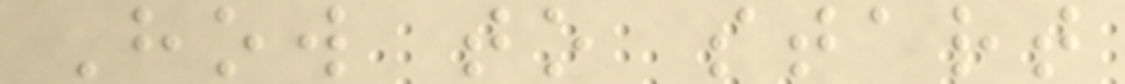How to start
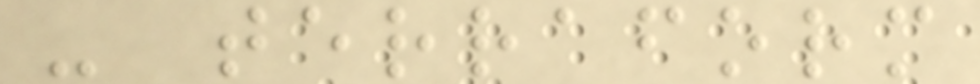- terraform
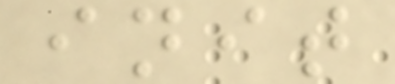init
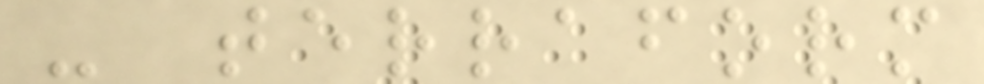- terraform
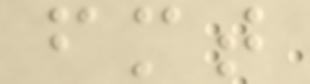fmt
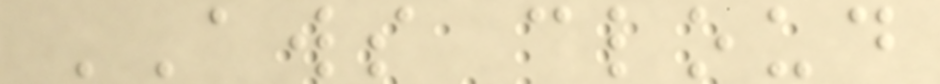AWS cloud
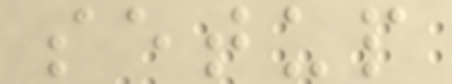setup
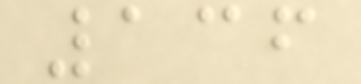136
